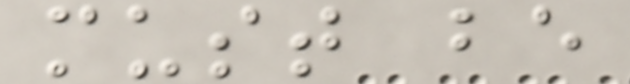must be
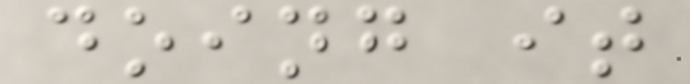doing it
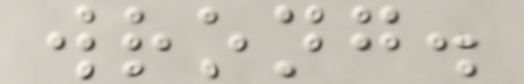wrong.
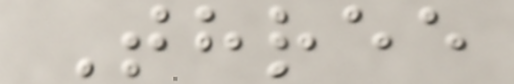Three
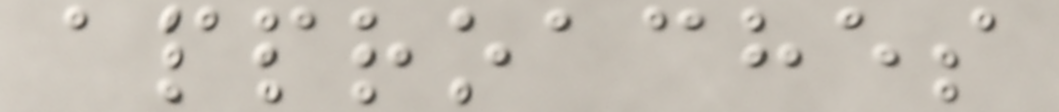approaches
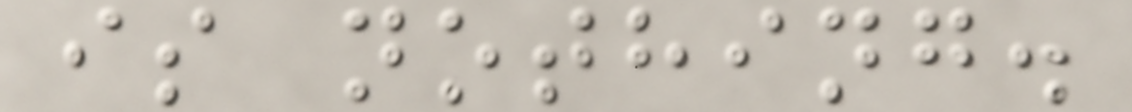is nothing.
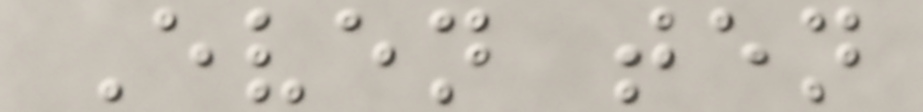Even ten
